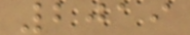2019
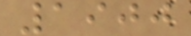1900
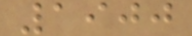1900
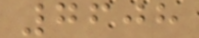7608
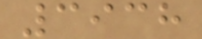3938
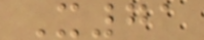X71
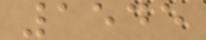1545
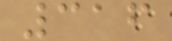316
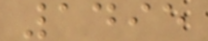1495
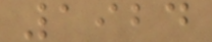1924
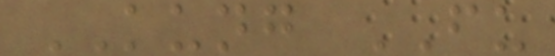KUNG FU
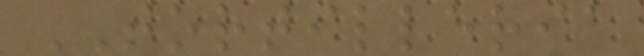TORTILLERIA
